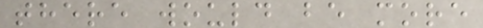there would be more
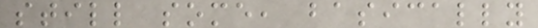still some, basically
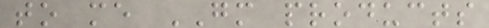to me GM products
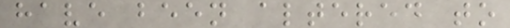have been altered to
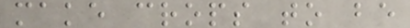make crops to be
